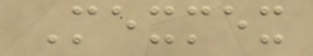Mexmex
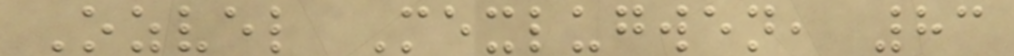Ozvel Mexlugwen, 83
